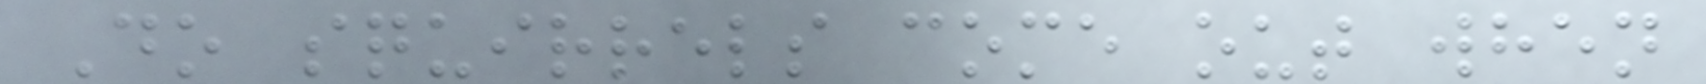Do squirrels come out when
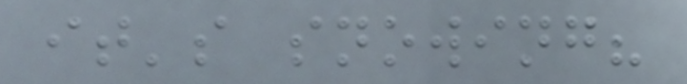it's snowing?
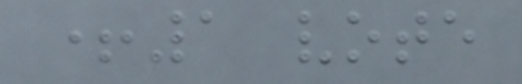+1 vote
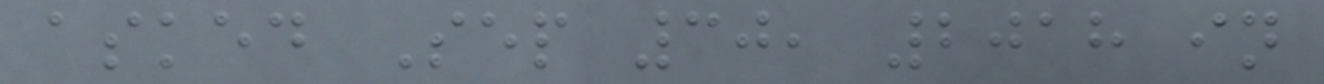asked Sep 30, 2018 in
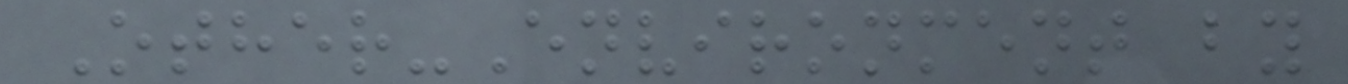Other-Environment by
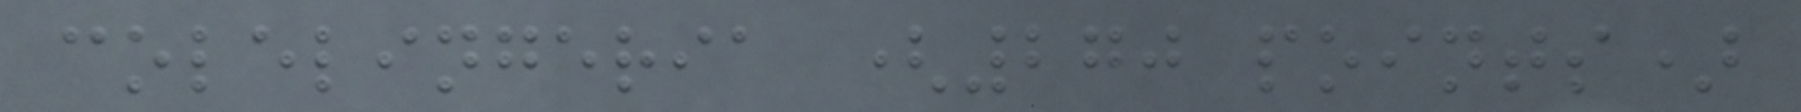colelingeria (270 points)
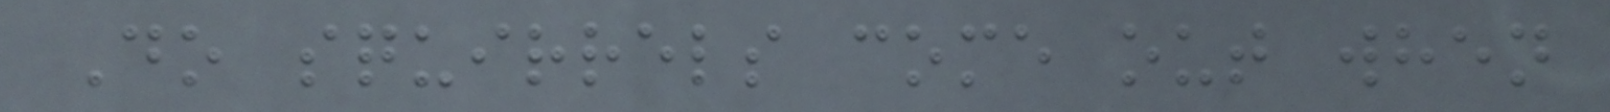Do squirrels come out when
